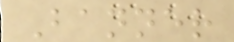Banner
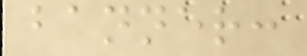banner:
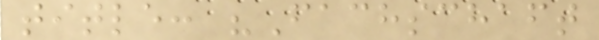title: "Fachschaft
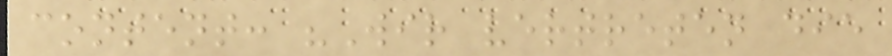content: "Wir vertreten die
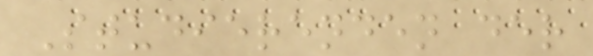Studierenden der
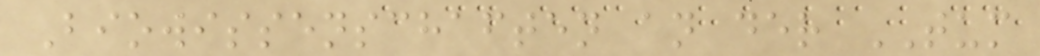Biowissenschaften an der TUM
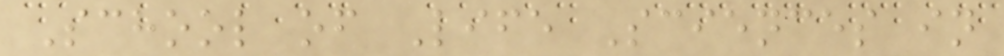School of Life Sciences in
